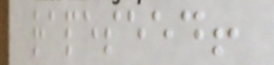rapeseed!
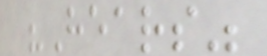"Hears"
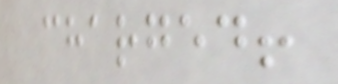charged!
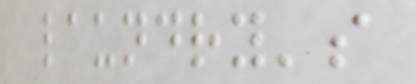laundry's
